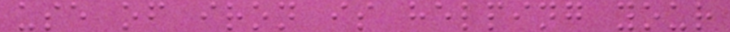use of iron is helping your
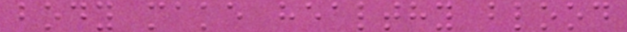body make healthy blood
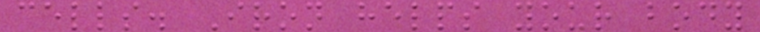cells. Iron helps your body
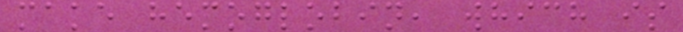make hemoglobin, which is
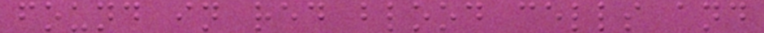found in red blood cells and
